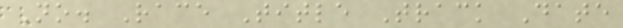No. Race Title Track Date
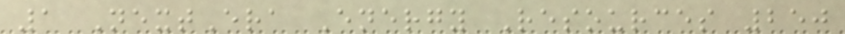1 NextEra Energy Resources 250
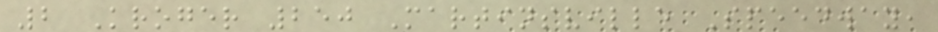2 Kroger 250 Martinsville Speedway,
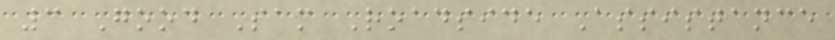3 Good Sam Roadside Assistance
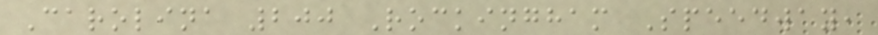Carolina 200 Rockingham Speedway,
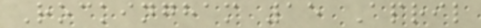Rockingham 15 April
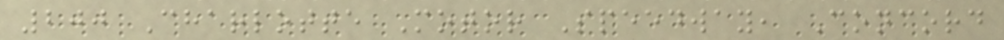200 Charlotte Motor Speedway, Concord
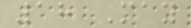18 May
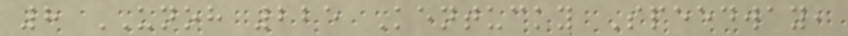8 UNOH 225 Kentucky Speedway,
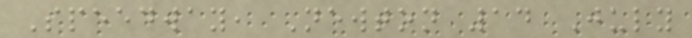Speedway, Newton 14 July
